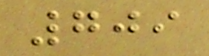709
